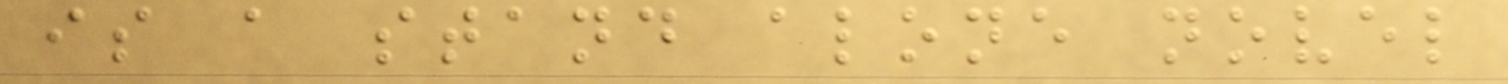is a stand alone novel
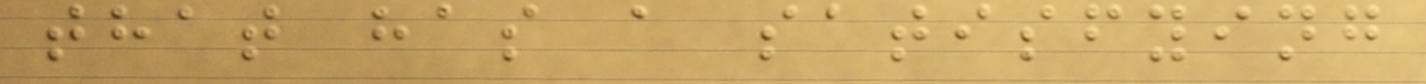that has a satisfying
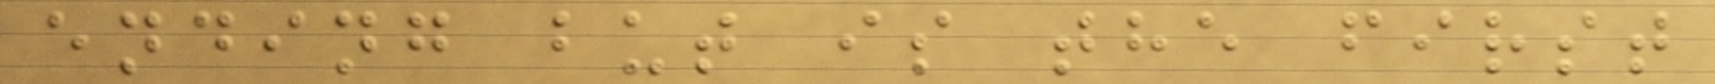ending but is the first
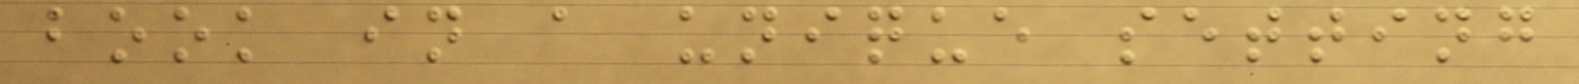book in a unique setting
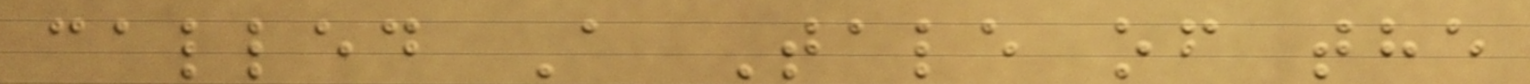called A Tale of the
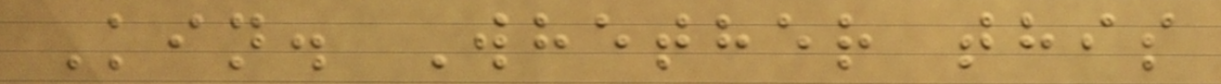Kin. Whether this
